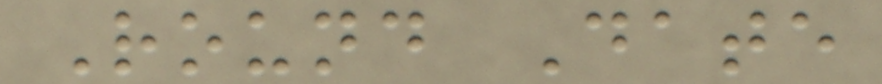Round Date
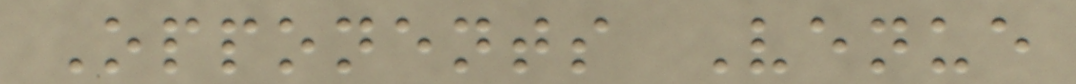Opponents Venue
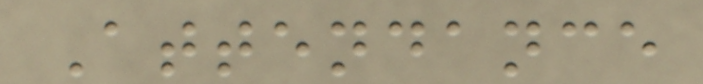Attendance
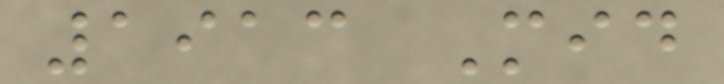1913 Mid
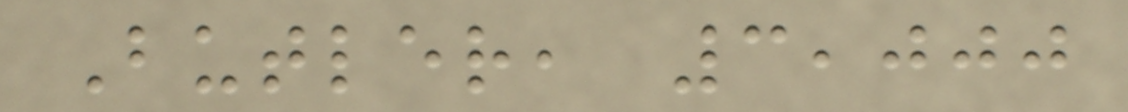Butler, 3,000
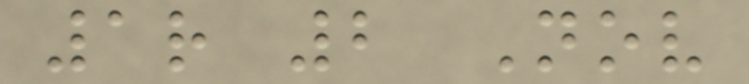1r 2 Nov
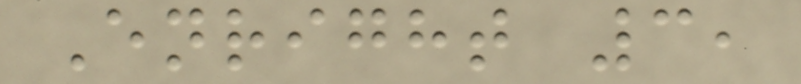Enright 3,
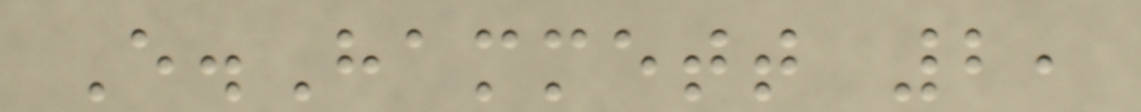E.Hammett 2,
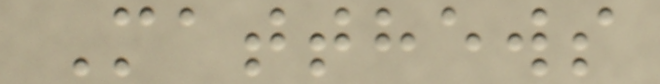Matthews
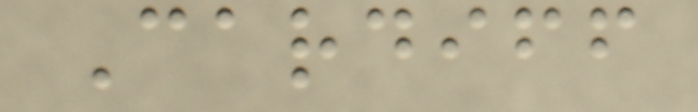Cardiff
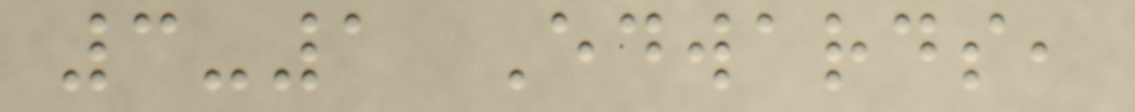3-1 Edwards,
